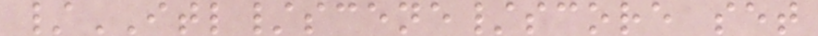/ITL/scene/score set
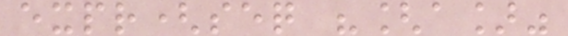expr(seq "[a]"
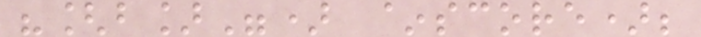"[b]") ~score);
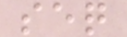seq
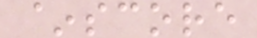~score
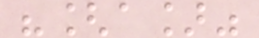"[a]"
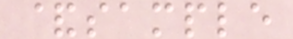&sample
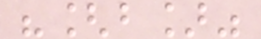"[b]"
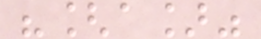"[a]"
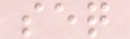seq
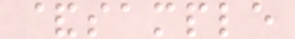&sample
